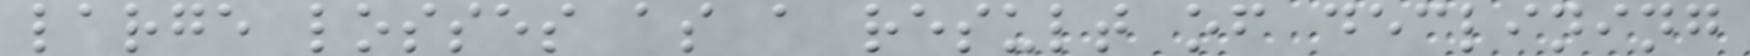large losses as a result of declining
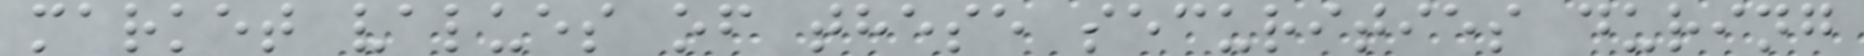market values of these securities during
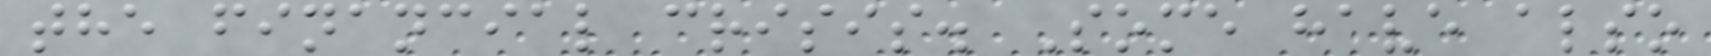the financial crisis. Some have also
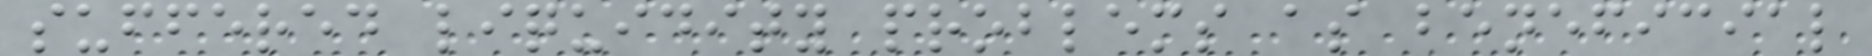suffered liquidity problems as beneficial
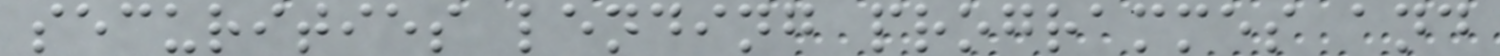securities lending programmes and
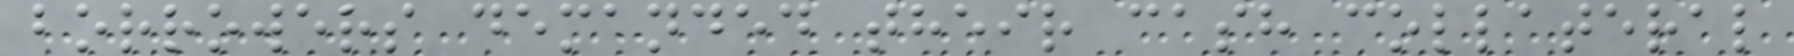borrowers demanded their cash collateral
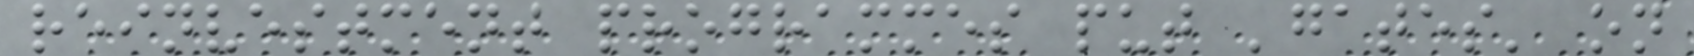reinvestment programmes put 'gates' on
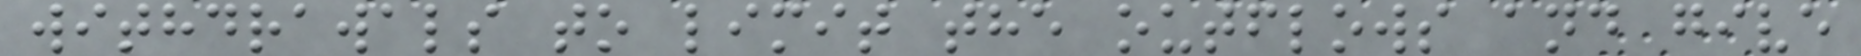withdrawals to limit the outflows and give
